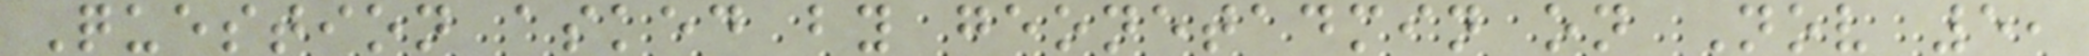Question asked by geonetadmin on Nov 5,
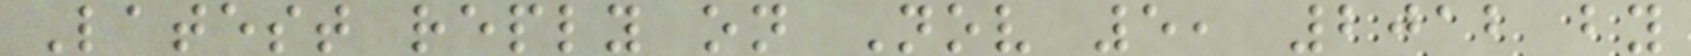Latest reply on Nov 5, 2012 by
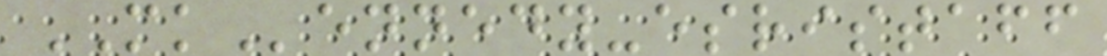MKennedy-esristaff
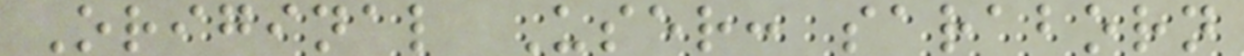Original User: saraborn
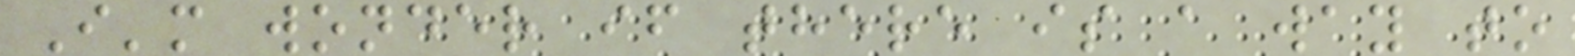I'm wonder if there is a way to
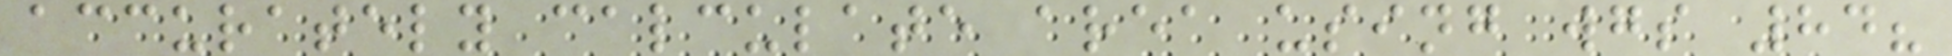accurately calculate area using wgs 84?
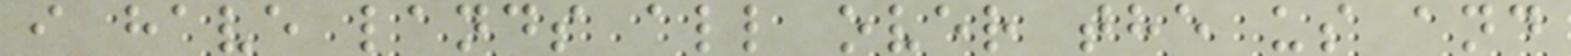i have lands all over the us and
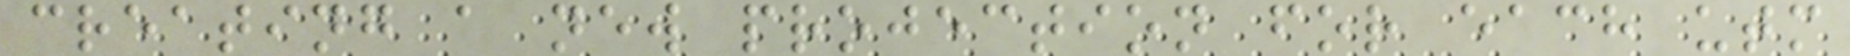creating a new projection for each utm
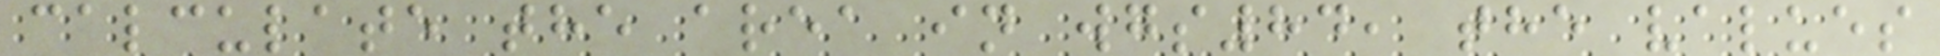calculate the area in wgs84, the values
